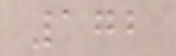172
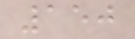150
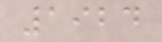1924
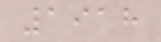1918
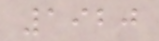1920
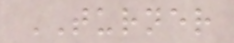TURNER
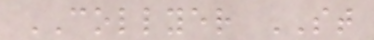COLLYER ST
